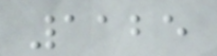1125
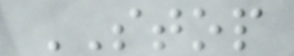STOP
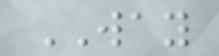WAY
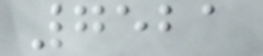7521
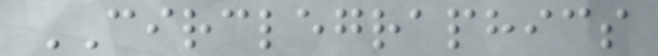CIRCLEGRAPHICS
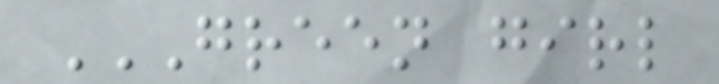GREEN GIRL
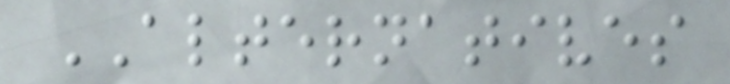ALTERNATIVES
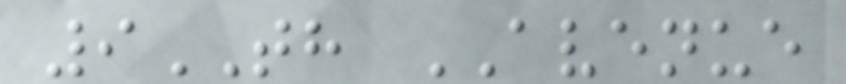9TH AVENUE
